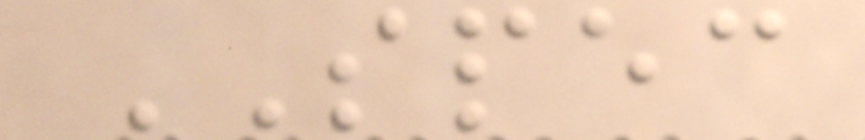SPEC
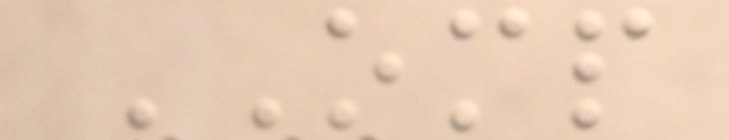OMP
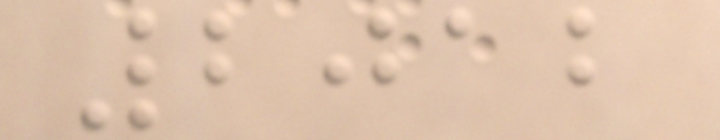2012
